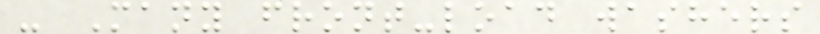- Many front-load washers
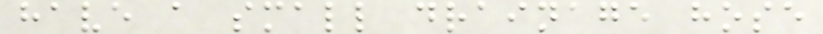have a small drainage hose
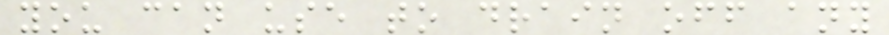you can use to drain off any
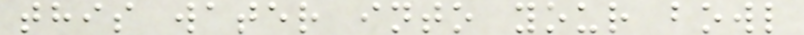this water into your bowl
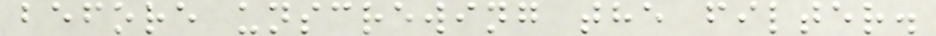before unscrewing the filter.
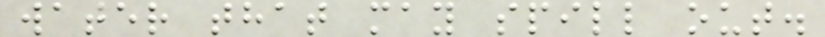water that may spill out.
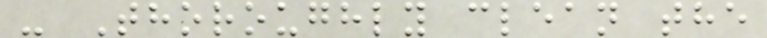- Thoroughly clean the
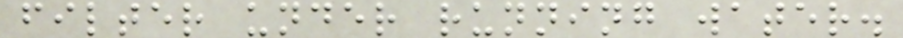filter under running water.
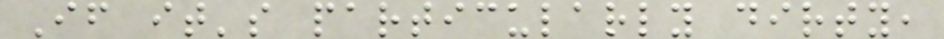If it's particularly dirty,
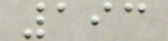193
